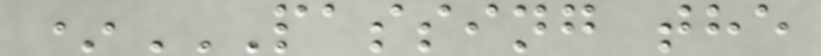*PASSING THE
